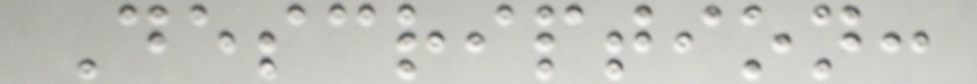Description:
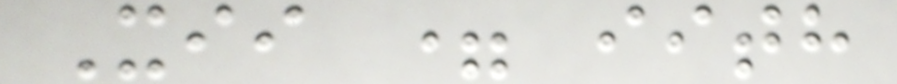Xii = iith
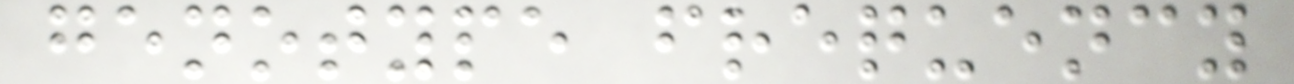genotype frequency
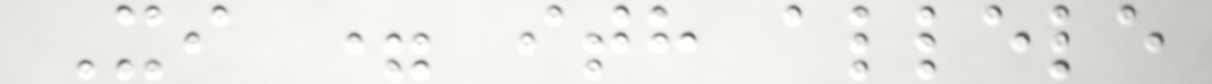Xi = ith allele
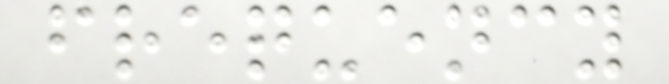frequency
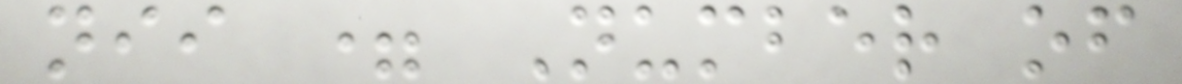nii = Number of
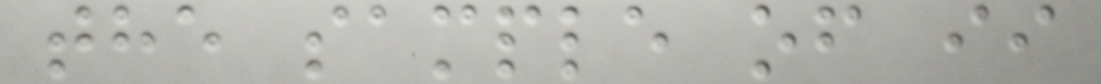the sample of ii
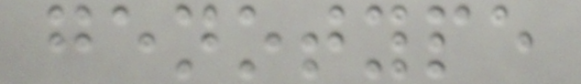genotype
